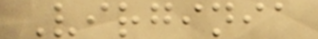Virginia
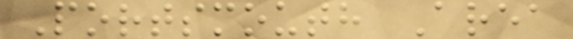Portsmouth Area
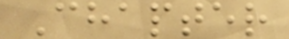Chapter
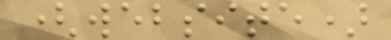(website)
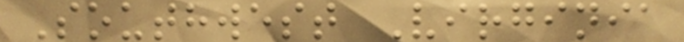Southwest Virginia
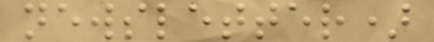newsletter)
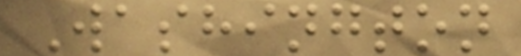Washington
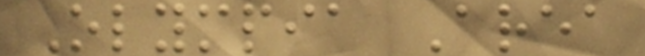Olympia Area
